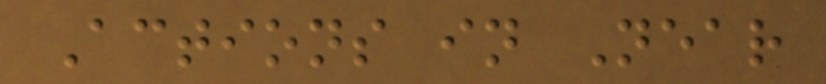Actions in Near
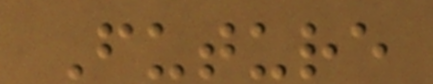Future
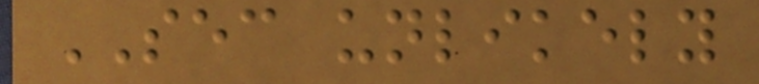SEC unlikely
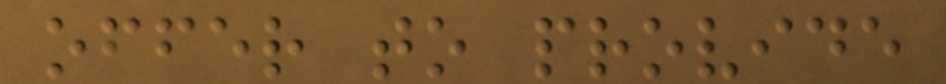offer to provide
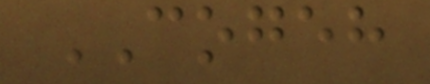COGEH
